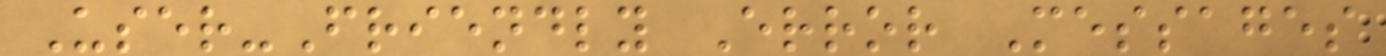User-Friendly Error Messages
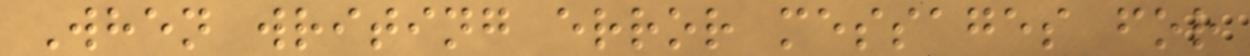When writing error messages for
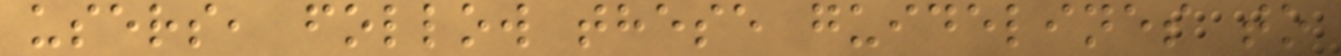users, follow these guidelines to
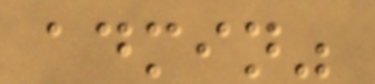admin"
